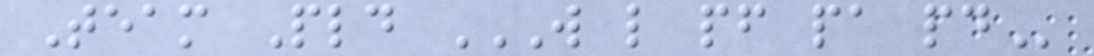Team Pld W L PF PA PD
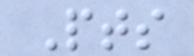Pts
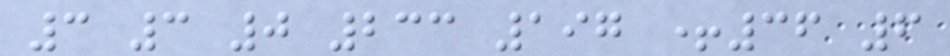3 3 0 233 197 +36 6
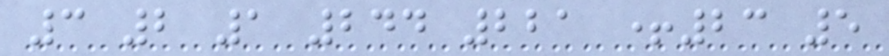3 2 1 244 221 +23 5
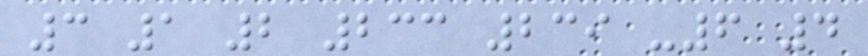3 1 2 233 239 -6 4
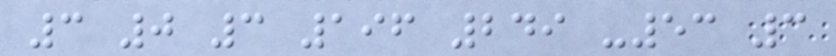3 0 3 196 249 -53 3
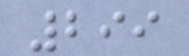299
